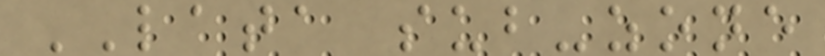LATA sub-zone
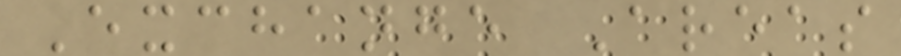Exchange Areas
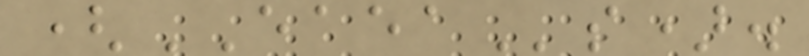(EAEAs).
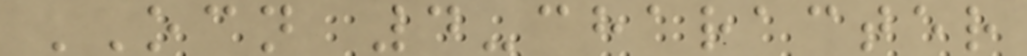OCN 4-character
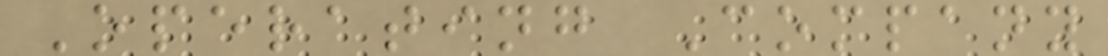Operating Company
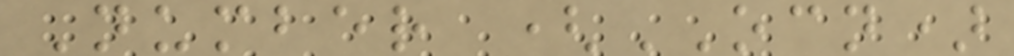Number (OCN)
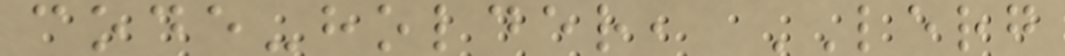code-holder, LERG
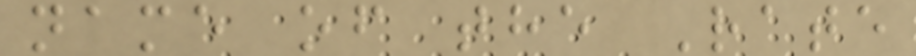name of the Rate
